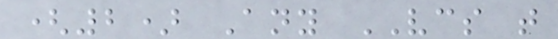(2) Any VCS that
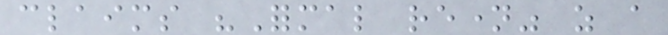claims "Formal rename" as a
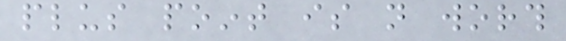plus point is not worth
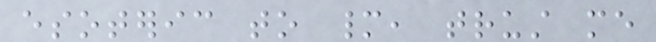esoteric to many, trust me
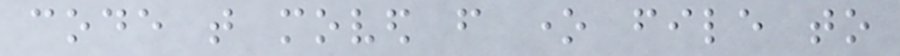code that moved from one file to
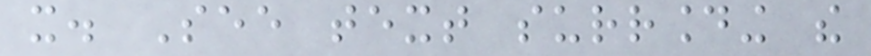it. See text surrounding the
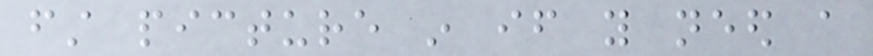first picture in if you need a
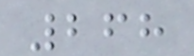268
